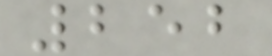252
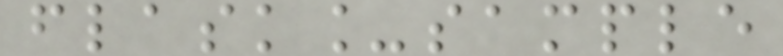flask_sample
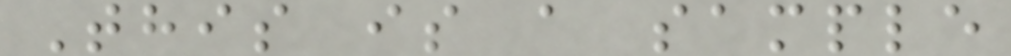This is a sample
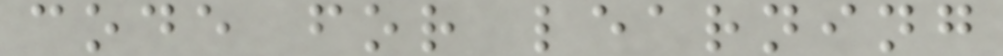code for learning
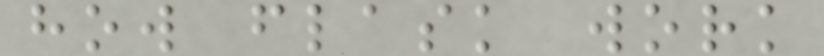how flask work
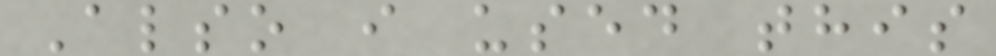Also i used this
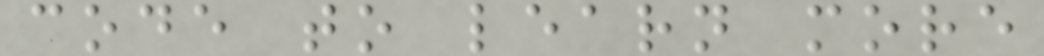code to learn more
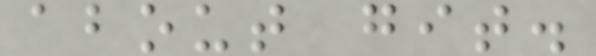about git.
